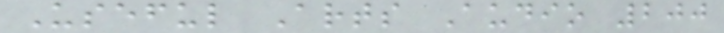Useful Arts Audio 200
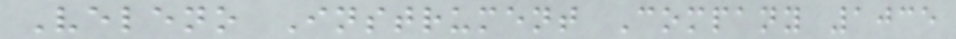Veleno Instrument Company 1035
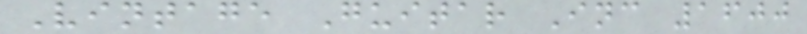Vintage Guitar Inc 1600
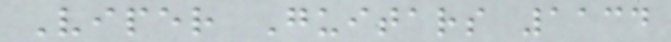Viper Guitars 1134
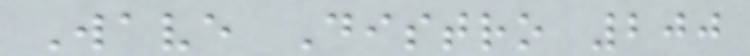Wave Distro 200
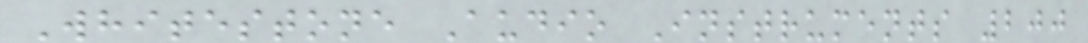Whitestone Audio Instruments 200
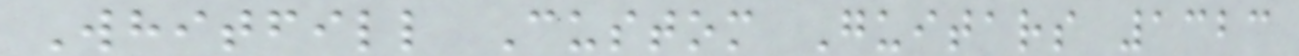Whitfill Custom Guitars 1323
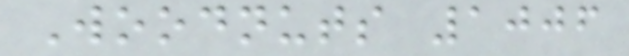Woodnuts 1006
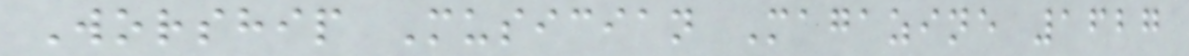Worship Musician Magazine 1627
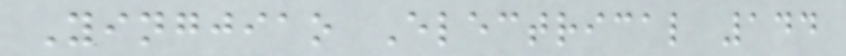Yingjiao Electrical 144
